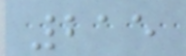215
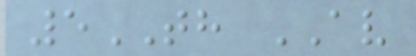5TH AV
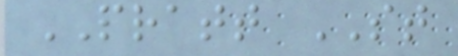PRATT ST
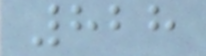828
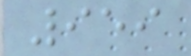959
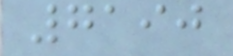7190
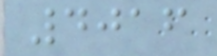4016
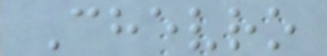Chevro
